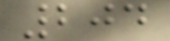204
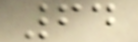64
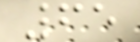65
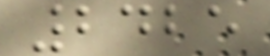2425
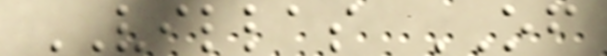VILLAS OF
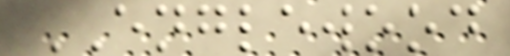ENGLEWOOD
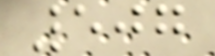507
